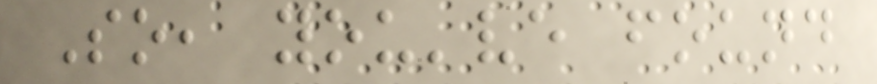So, you've found
